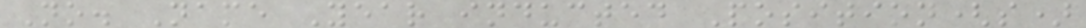No. Name Year inducted Position(s)
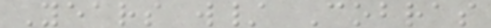Years w/ Cobras
